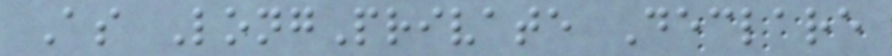As LongPrivate Declare
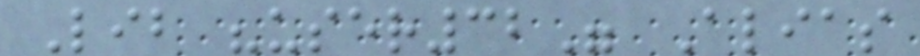Lib "user32" Alias
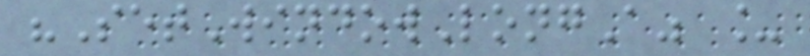"SetWindowLongA" _
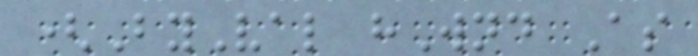(ByVal hWnd As
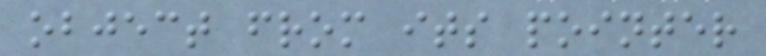object from its pointer
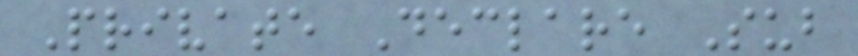Private Declare Sub
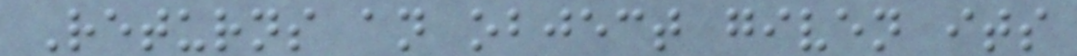Returns an object given its
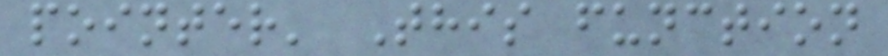pointer' This function
